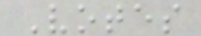Votes
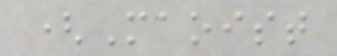(Maoist
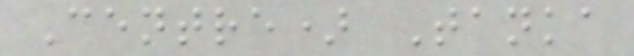Centre) Tanka
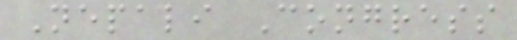Nepali Congress
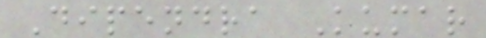Dipendra Kumar
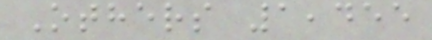Others 1,455
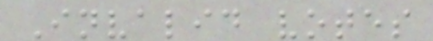Invalid votes
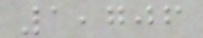1,706
